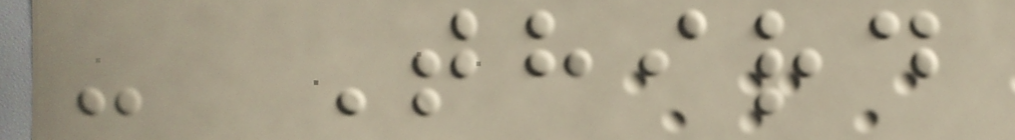- Third
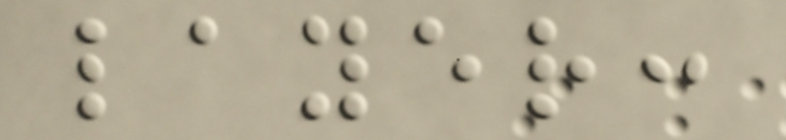layer:
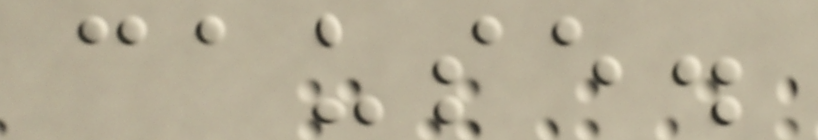cause.
